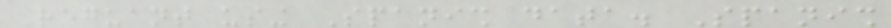Reguant using Spanish data. Spanish
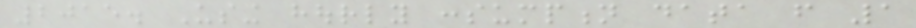2015. Using hourly consumption data from 1
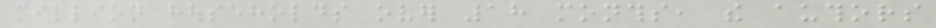million households over 18 months, the authors
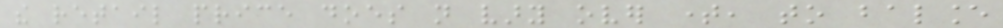the retail price does not vary over time, to balance
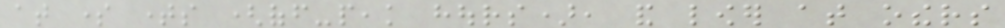at some times (off-peak hours), and lower at others
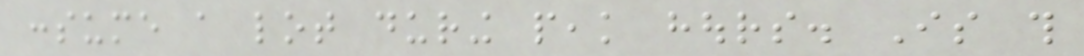consume a lot during peak hours. Is this
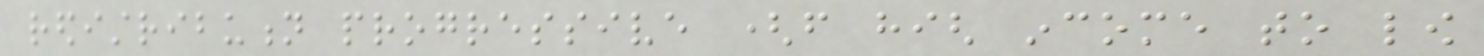redistribution progressive (from high income to low
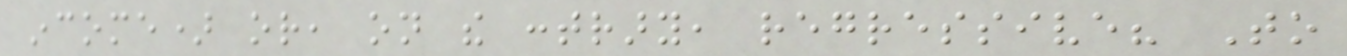income) or, on the contrary, regressive? To
